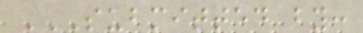SUBMITTED BY:
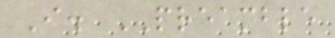I. PREAMBLE
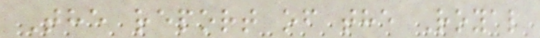The report of the Royal
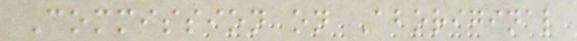Commission on Aboriginal
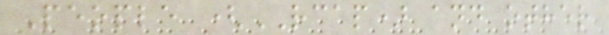People (RCAP) and other
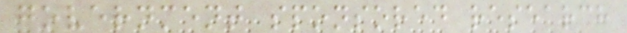government sponsored research
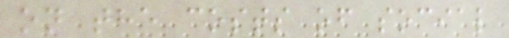on the costs of social
